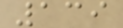139
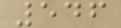546
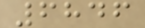6846
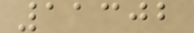11302
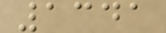1341
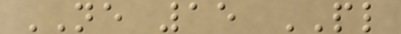NE 15 PL
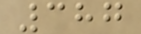387
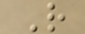R
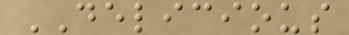DELICIOUS
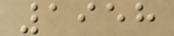1958
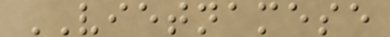VIETNAMESE
